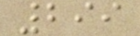299
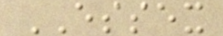ESSEX
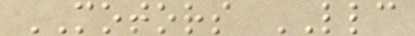MOTORS LLC
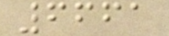6661
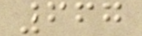667
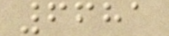6681
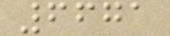6671
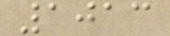1013
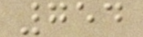754
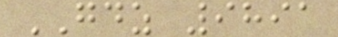GDZ 9891
